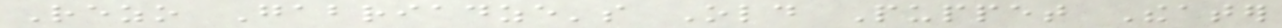Rezo Gabriadze's Old Puppet Theater
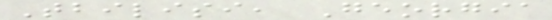Tbilisi, Georgia
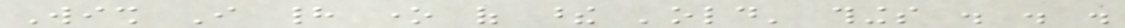Wish I had one of these 'old' things . . .
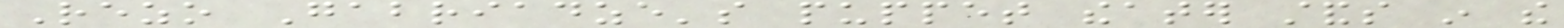Rezo Gabriadze's puppet theater stands in the
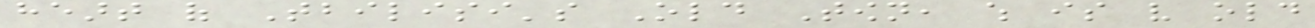heart of Tbilisi's Old Town, which is very old
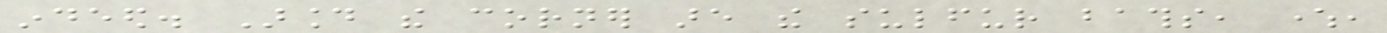indeed. Around the corner are the sulfur baths, where,
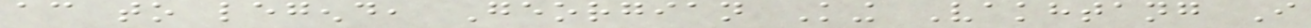according to legend, Georgian King Vakhtang I
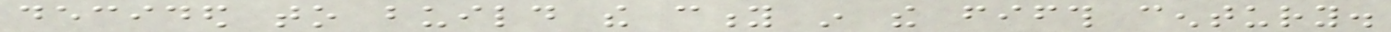decided to build the city in the fifth century.
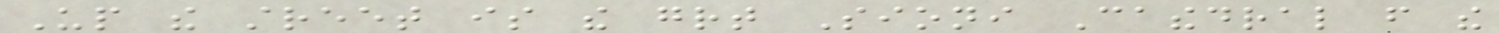Up the street is the great Sioni Cathedral from the
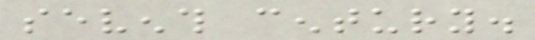seventh century.
